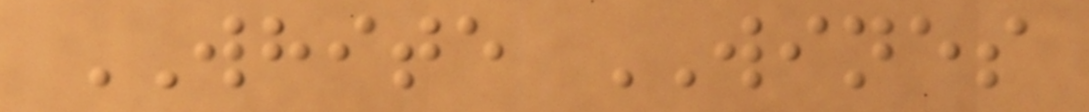WHITE WINES
